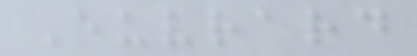Euvrard
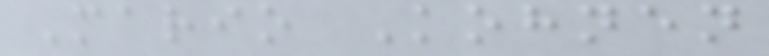Mario Kohnen
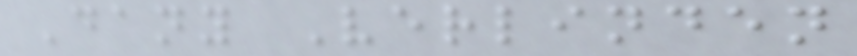Dany Verlinden
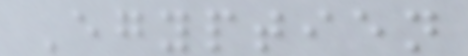Egyptien
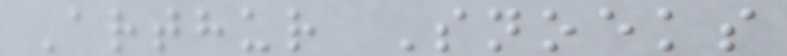Arthur Snoeks
